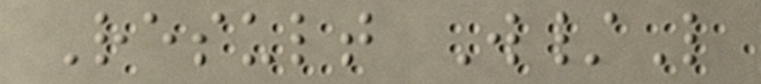Result W/L
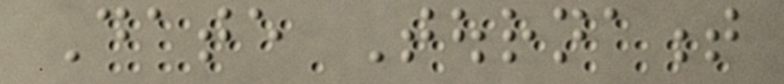Date Tournament
